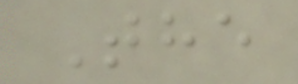The
